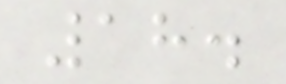18.
